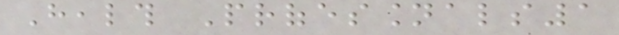Health Professionals1
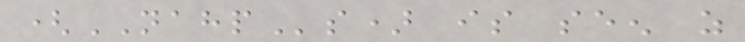(NAHPs) is seen as
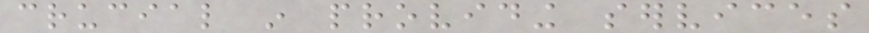crucial in providing services
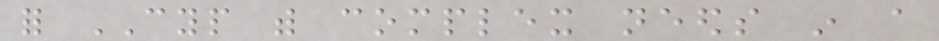for CYP with complex needs in a
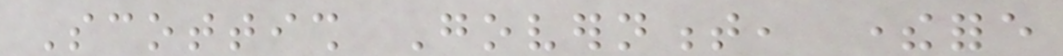Scottish Government, therefore
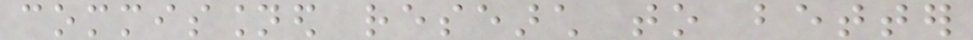commissioned research to better
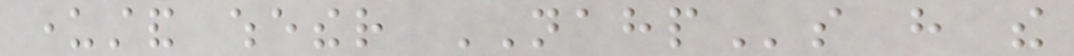understand whether NAHPs have the
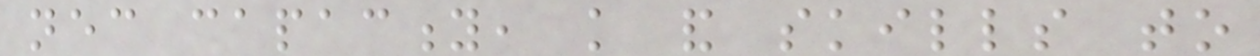necessary capacity, knowledge and skills to
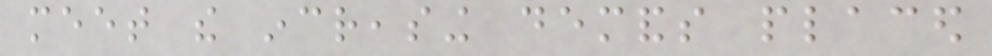meet the increasing demands placed
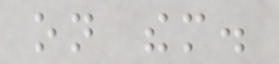on them.
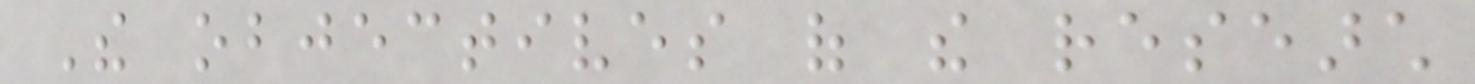The objectives of the research
